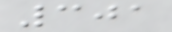301
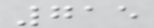715
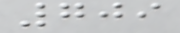709
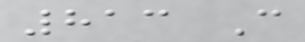813 C
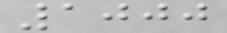1000
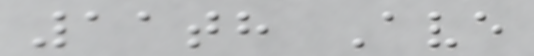11th Ave
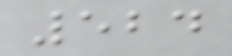524
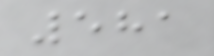581
